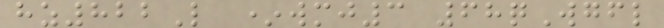hz822L *wmj3 68qWgfl
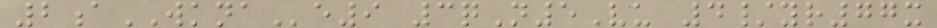2aWKNAe9 3qN5Vu 4/yr77x
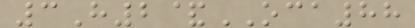3H2&OCA88
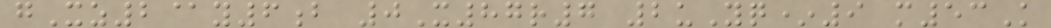gXz2@y6b 0X87r7 2uYq*9 m53K
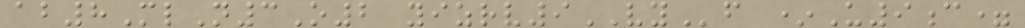ab8MlN3O2 yizrv9VYf *U9c=
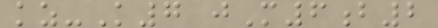kz-K7 jM6b2
